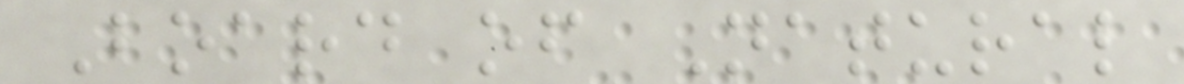Board of Natural
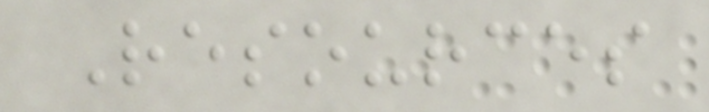Resources
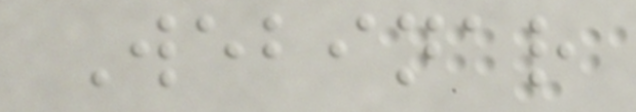Webinar
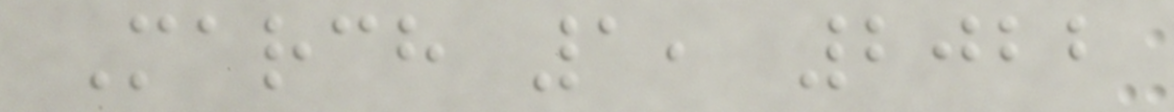March 1, 2022
